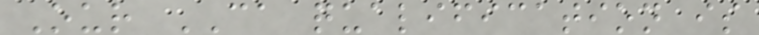Our CA qualification is
